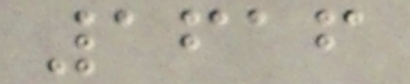1616
